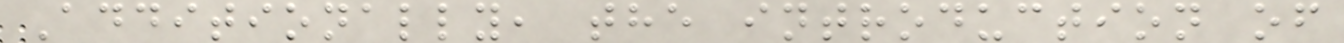Additionally, the introduction of
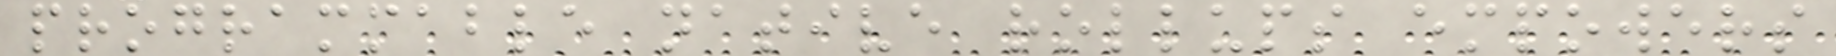programmable native rollups empowers
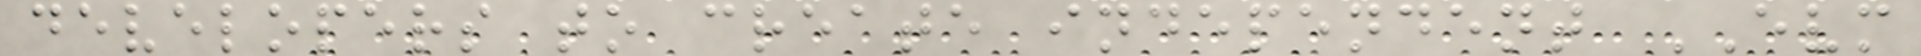developers to create independent EVM
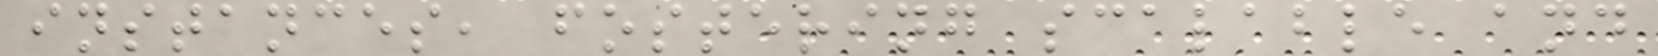instances, fostering scalable and
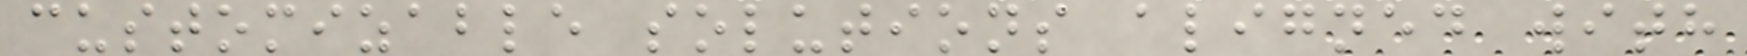customizable solutions aligned with
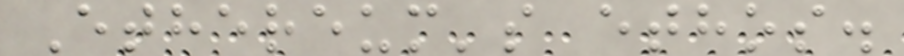Ethereum's ethos.
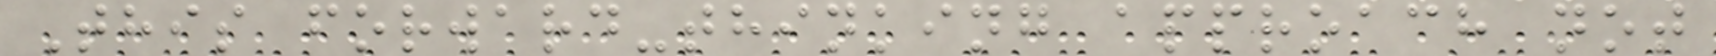This forward-thinking approach not
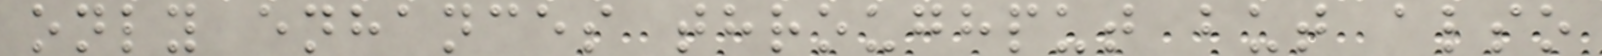only enhances throughput but also
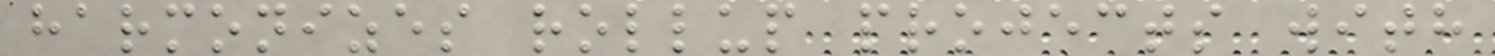harmonizes rollup projects with
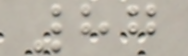87
